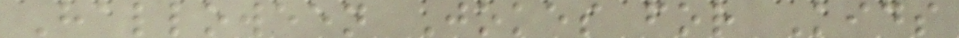Halloween Jokes for Kids
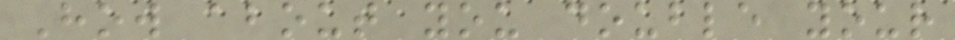How about you double your
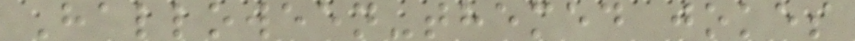Halloween-themed jokes
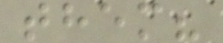them?
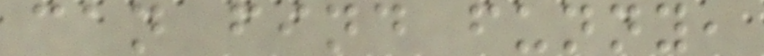can find funny,
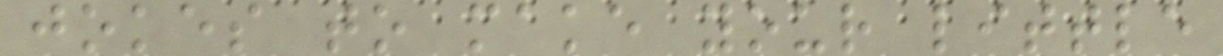jokes to make your little
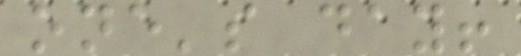one's day!
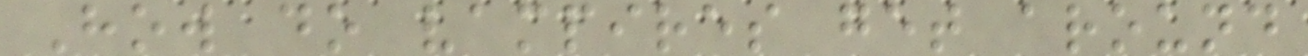How do vampires get around
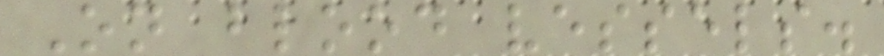On blood vessels.
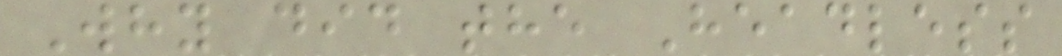Why did the Headless
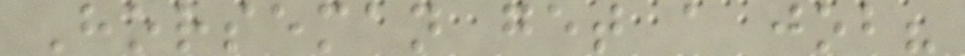Horseman get a job?
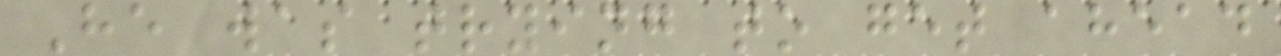He was trying to get ahead
